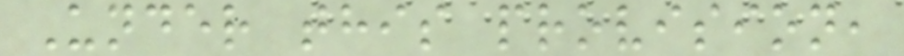Under this provision,
